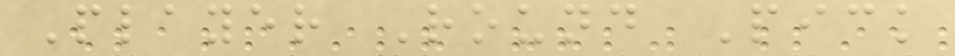Player Round Pick
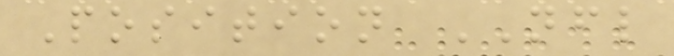Position NFL
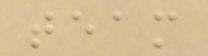team
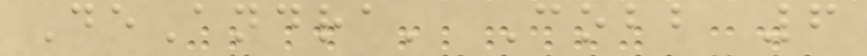DeAndra' Cobb 6
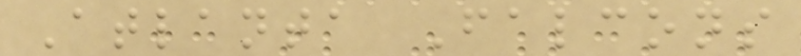Atlanta Falcons
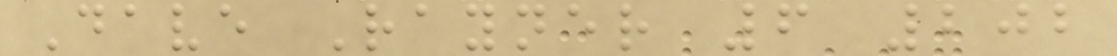Dave Rayner 6 202
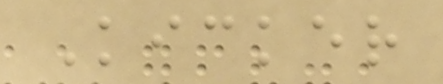Kicker
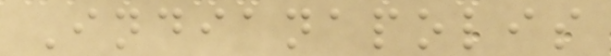Indianapolis
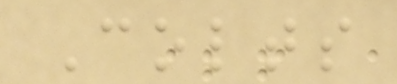Colts
